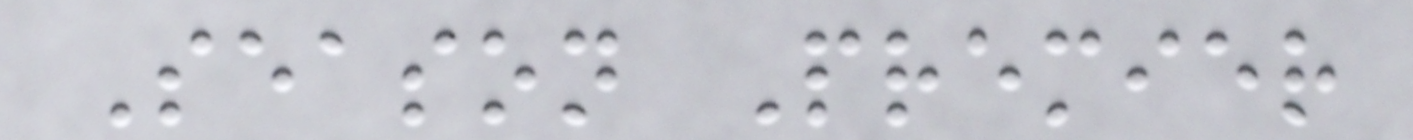Season Premier
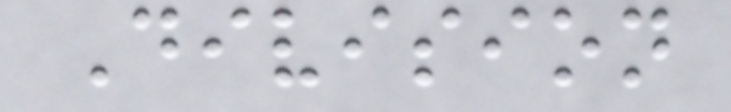Division
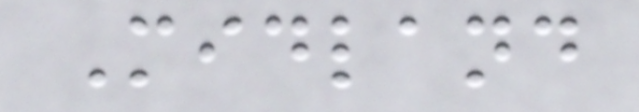Midland
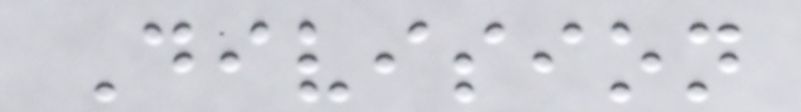Division
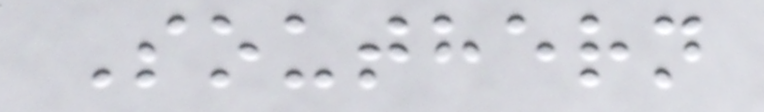Southern
